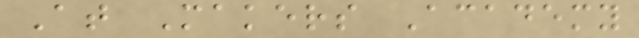At Makers Academy
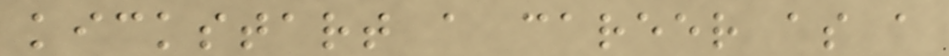kickstart a career as a
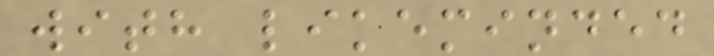with likeminded
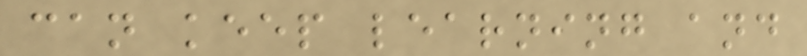can keep learning and
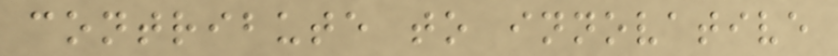contribute to innovative
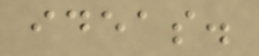ideas.
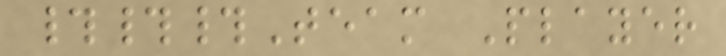###Team Player
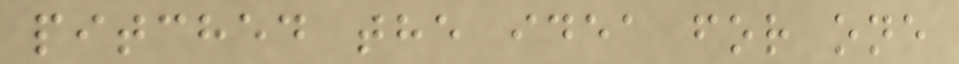pitched the idea for one
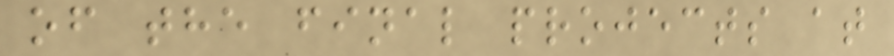of the final projects at
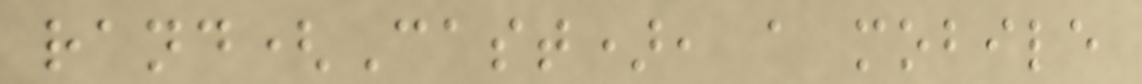rand(Cast), a mobile
